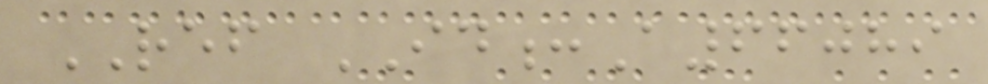REF ID:A66089
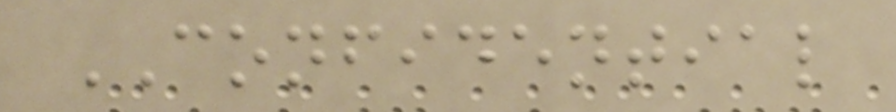CONFIDENTIAL
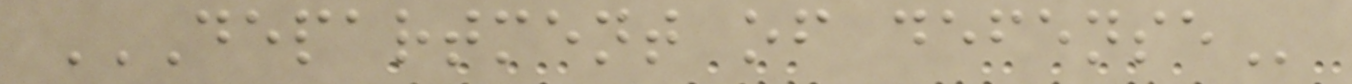DEPARTMENT OF DEFENSE
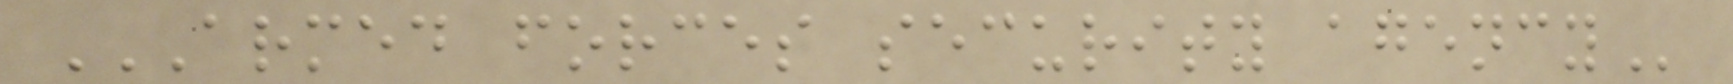ARMED FORCES SECURITY AGENCY
